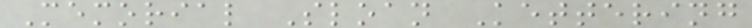Memorial Sloan Kettering
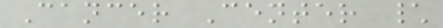Cancer Center \
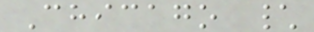Chicago \
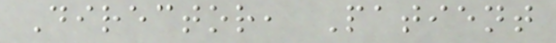Director, Patient
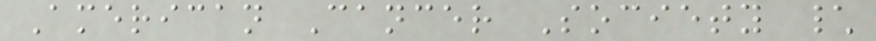American Cancer Society \
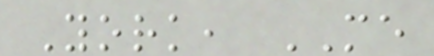York, ME
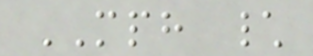MPH \
